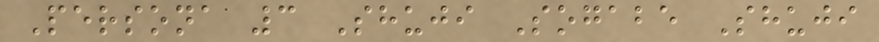Persona 3 Shuji Sogabe Shuji
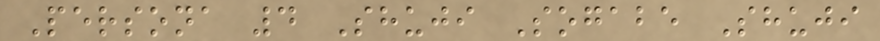Persona 4 Shuji Sogabe Shuji
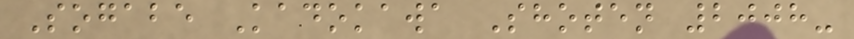Sogabe Kadokawa Shoten 2008-
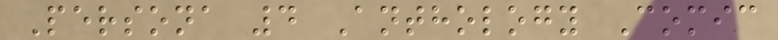Persona 4 Anthology Comic
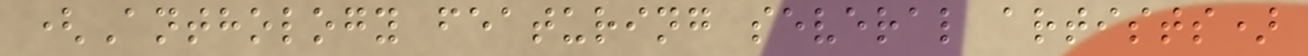(Anthology featuring several artists)
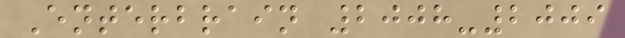Enterbrain 2008-2009
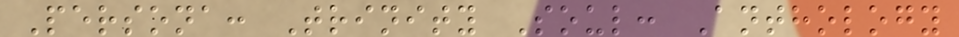Persona: Trinity Soul: Anthology
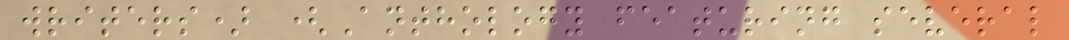writers) (Anthology featuring several
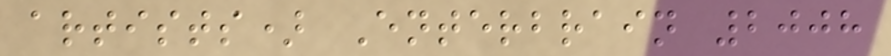artists) Enterbrain 2008
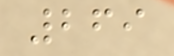269
